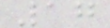17
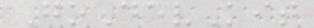GoDevKit
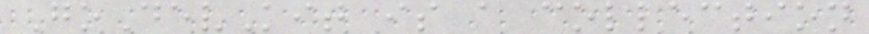GoDevKit is a collection
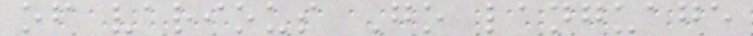of various Go language
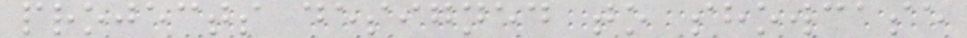projects designed to showcase
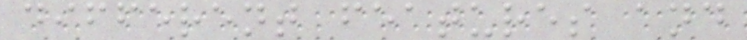different features and
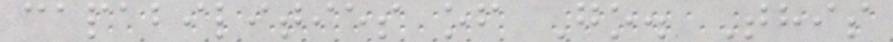capabilities of Go. This
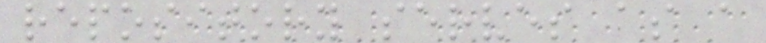repository serves as a
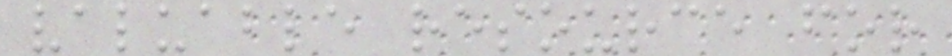valuable resource for
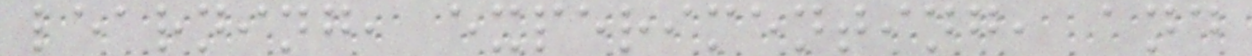learning, experimenting, and
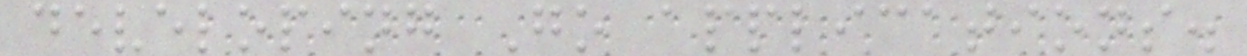developing Go applications.
